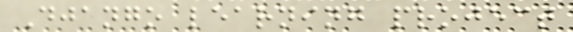Django learning project
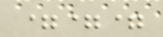===
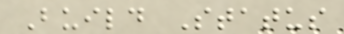Build Status
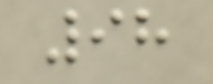98
